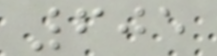605
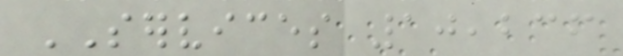SERVICES 10,236
